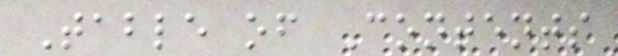Table of Contents
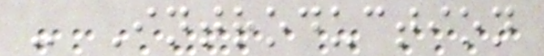- Introduction
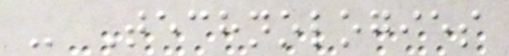- Technologies
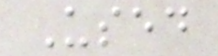Used
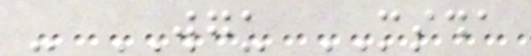- WGU MSDA
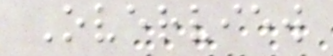Overview
